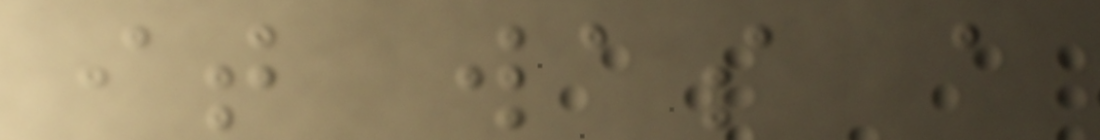it was a
